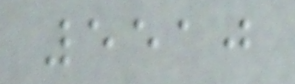5510
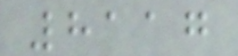8117
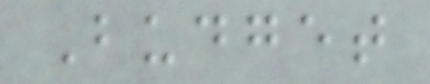Budget
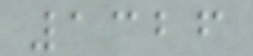1326
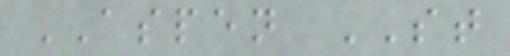ASPEN ST
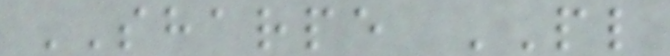SHARPE PL
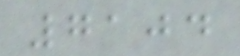7104
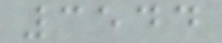3544
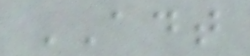ADT
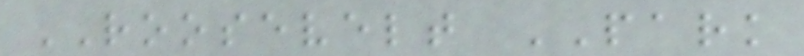ROOSEVELT PARK
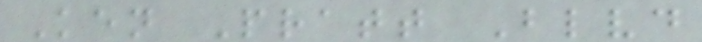Ken Pratt Blvd
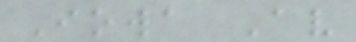Iowa Av
